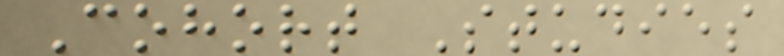Cohort Studies
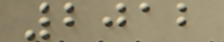2012
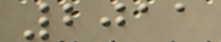2011
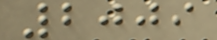2009
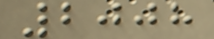2008
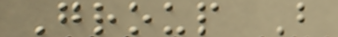Group B
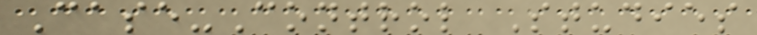Case-Control Studies
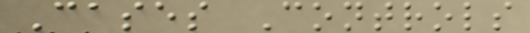Cases Controls
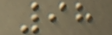98
